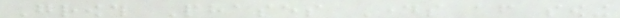Growth Phases Days after sowing
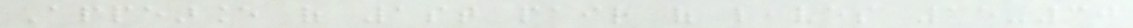Appearance of 1st pair of leaves 15-30
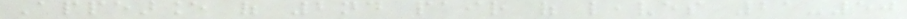Appearance of 2nd pair of leaves 21-50
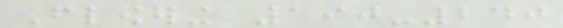Flowering 190-240
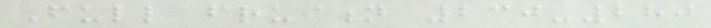Full fruition 230-280
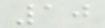10
